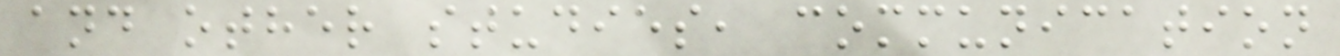and other studies, communication
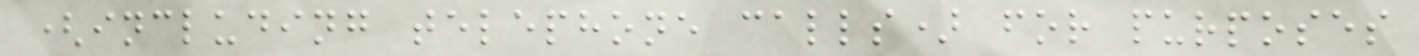(including telephone calls) for purposes
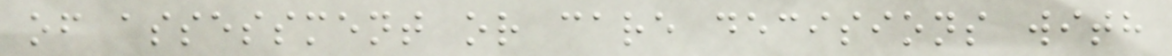of assessment or care decisions with
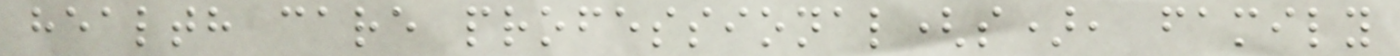health care professional(s), family
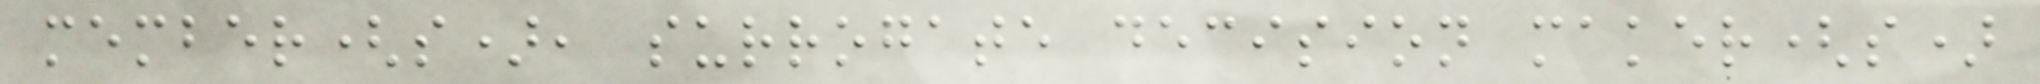member(s), surrogate decision maker(s)
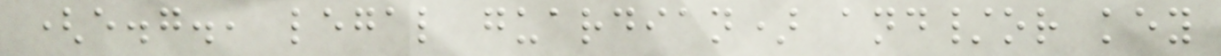(e.g., legal guardian) and/or key
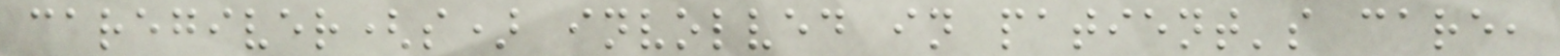caregiver(s) involved in patient's care,
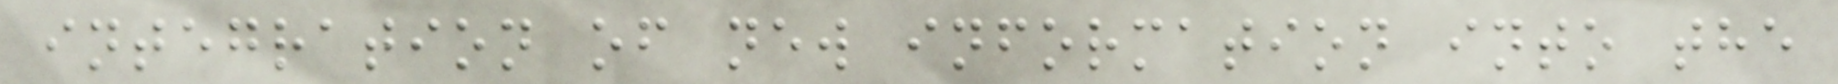integration of new information into the
